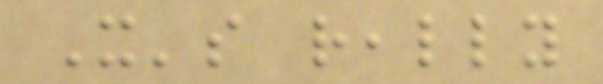It's really
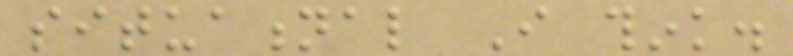situational I think.
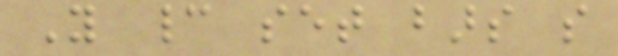You cannot set bars so
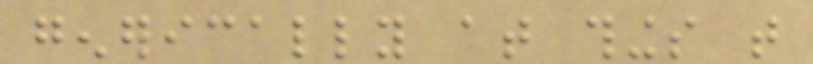generically at things that
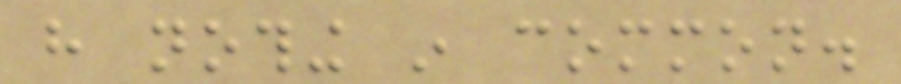have nothing in common.
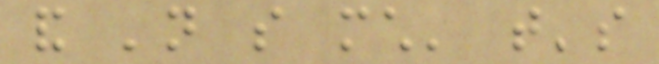and 'not so much' that's
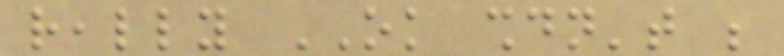really OK shouldn't be
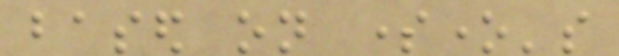based on someone's
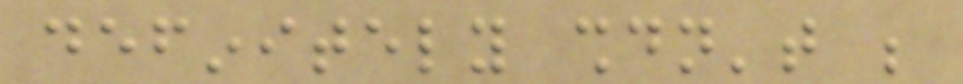definitely shouldn't be
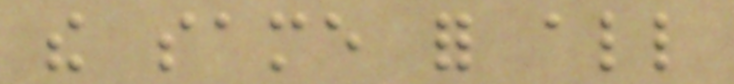the same for all
